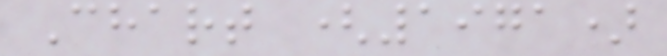Chart (1971)
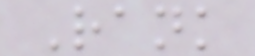Rank
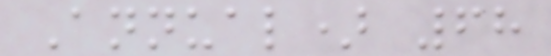Annual) 68
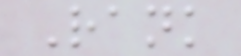Rank
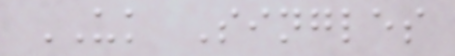UK Singles
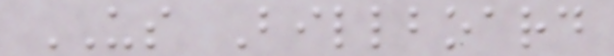US Billboard
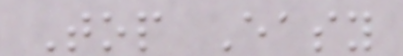Top Easy
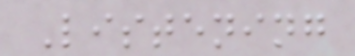Listening
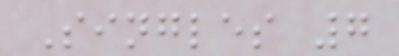Singles 7
